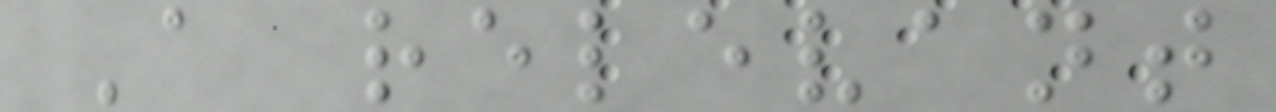A relevant
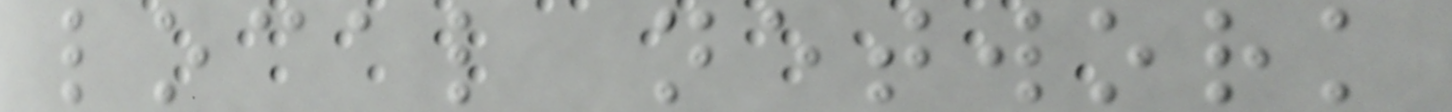local network
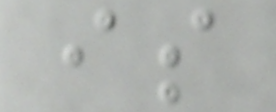is
